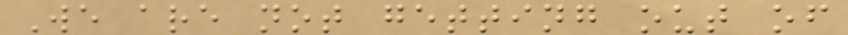We are not getting out of
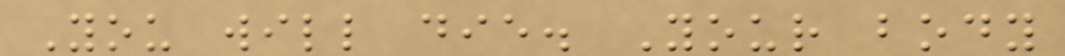You will die. Your body
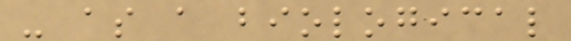- as a biological
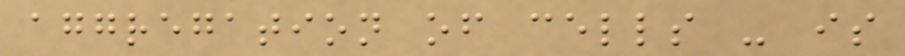aggregation of cells - is
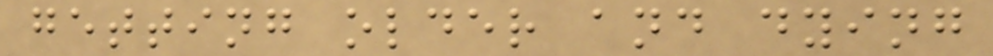getting older and dying
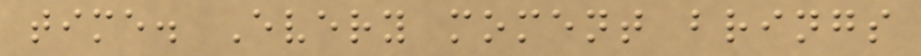time. Every moment brings
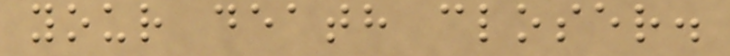your death closer.
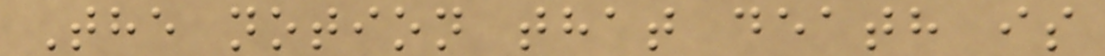The notion that death is
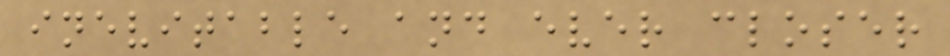inevitable and ever closer
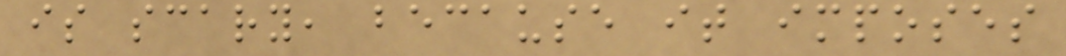is scary, because it imposes
